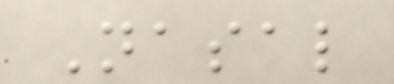Nasal
